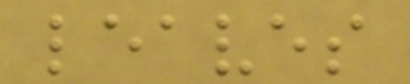leaves
